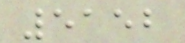5152
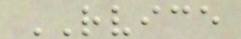RVICE
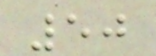50
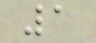1
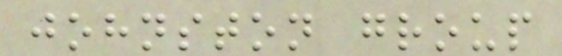johnston group
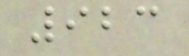923
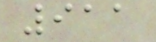911
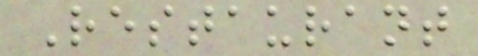Restaurant
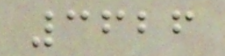3626
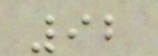92
